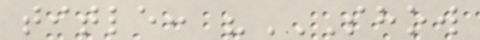title: "SHOW
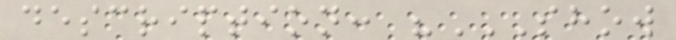description: "SHOW
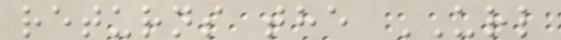returns the URL
